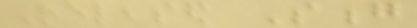Released Song
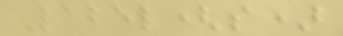Label(s)
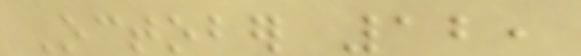October 12,
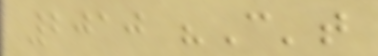2010 "Can't
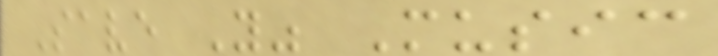Save You" Music
